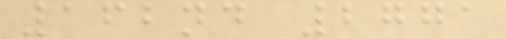162nd 2771
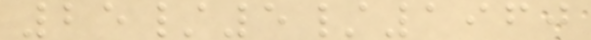25/5/1960
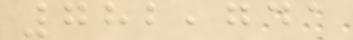782,741
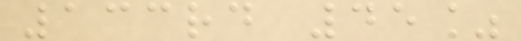133rd 45%
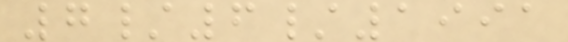7/6/1991
